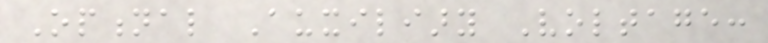Optional Auxiliary Voltage:
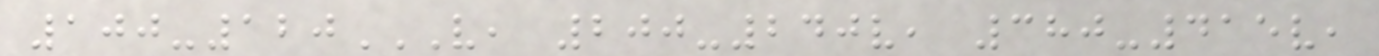100-120V, 200-240V, 380-415V,
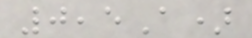0,5A)
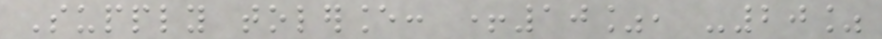Supply tolerance: +10%, -20%
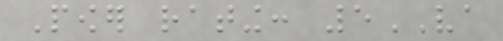Power rating: 5VA
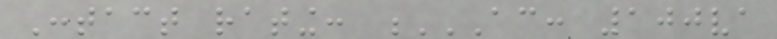Contact rating: AC: 100VA
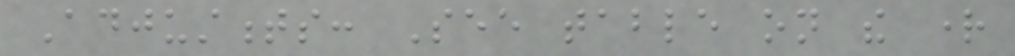Adjustments: See table on the right
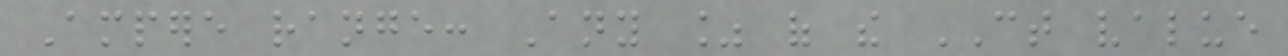Ampere range: Any % of the CT value
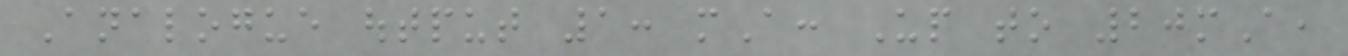Analogue output 1: mA: Up to 20mA,
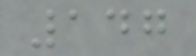147
